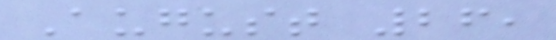August 26,
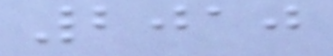2010
